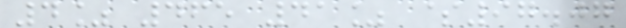4% 465 41% $97.07
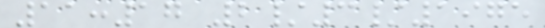11:17 2/3/1975
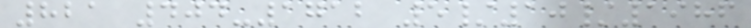821 404-1712 5/10/1986
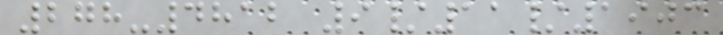278-4812 9/11/1903
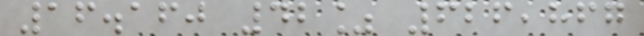16.160 42% 626,867
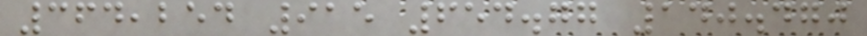364,254 915 654.77 140.470
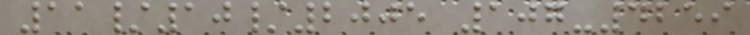11/10/2005 107-4259
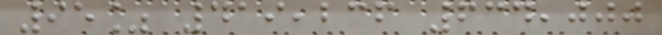95% 419,236 634,000
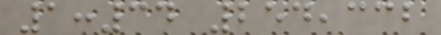1:34 254,332
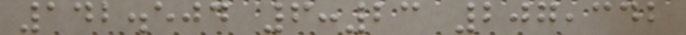142.504 6:23 207,342
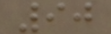90
